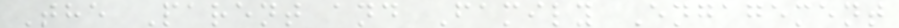The Parent and Family Engagement
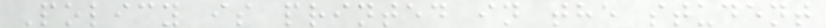Policy is printed in the student
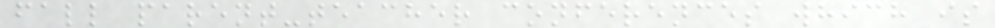fall parent-teacher conferences which is
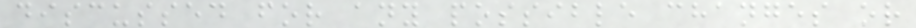discussed for any possible changes or
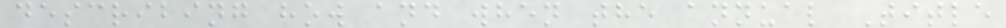describing how and when the annual Title
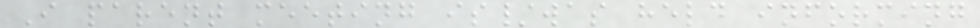I parent meeting is/was held informing
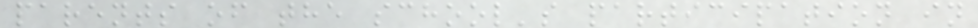parents of the school's participation in
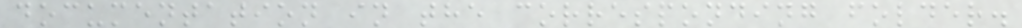documentation in the corresponding folder.
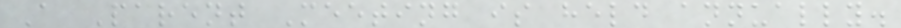A Parent Meeting is held annually.
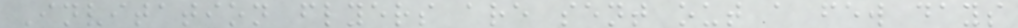Invitation flyers are sent out a few days
